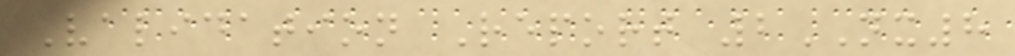Validation Report 2NX8
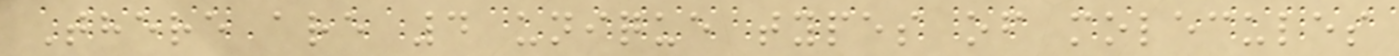There are 4 unique types of molecules
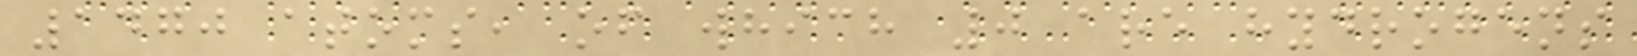1470 atoms, of which 0 are hydrogens
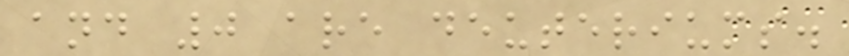and 0 are deuteriums.
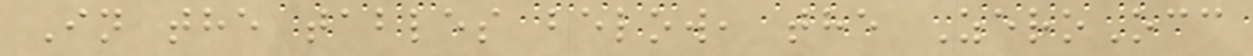In the tables below, the ZeroOcc
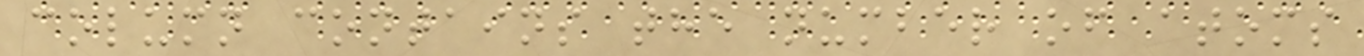column contains the number of atoms
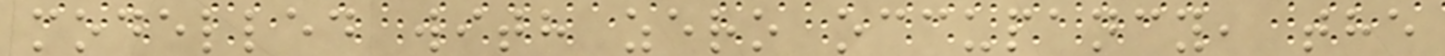modelled with zero occupancy, the
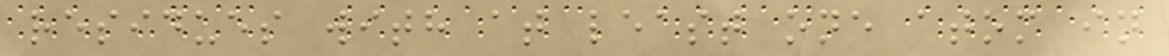residues with at least one atom in
